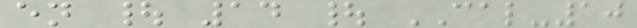en | 14 | CAL-10
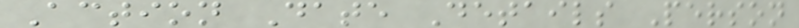Action Date Details Person
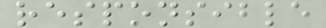responsible
